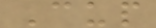Cup
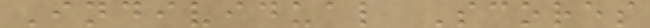Individual Scores
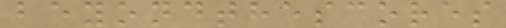beyondthescores
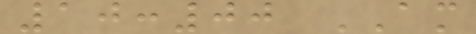10:00 AM
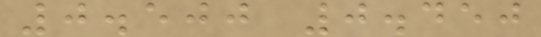0.500 0.450
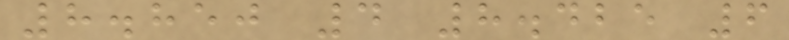8.850 4 8.425 6
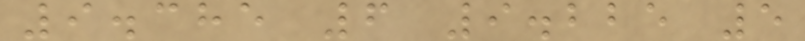9.385 6 9.225 5
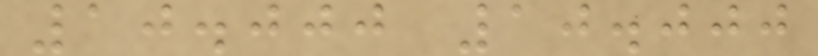10.000 10.000
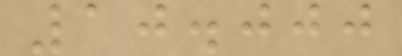10.000
